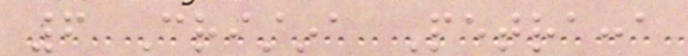6 Cristina Petracca
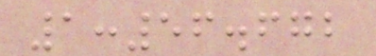1:56.672
